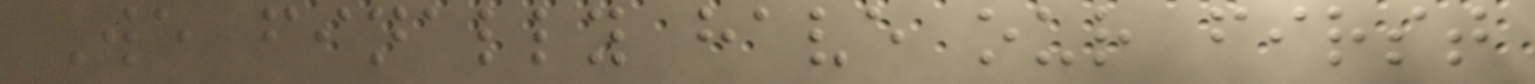We finally have our first
